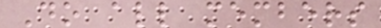Do all members
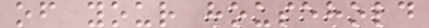of your household
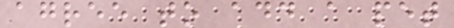agree to add a pet
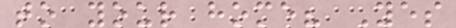to your home? Yes
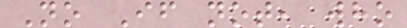No If not, who
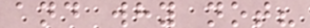and why not?
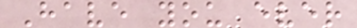Have you ever
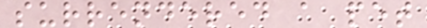surrendered a pet
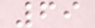69
